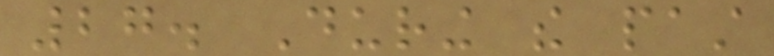27. During the past
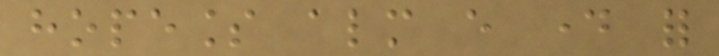hopeless almost every day for
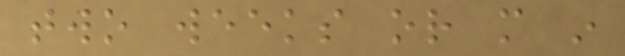two weeks or more in
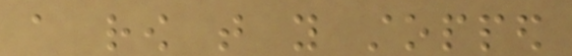a row that you stopped
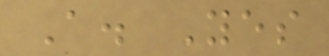A. Yes
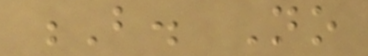B. No
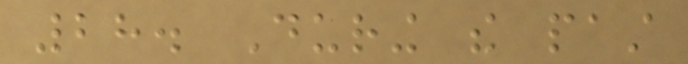28. During the past
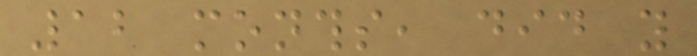12 months, did you
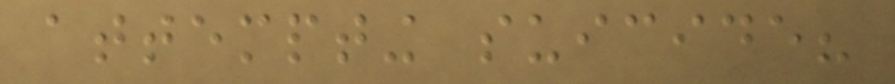attempting suicide?
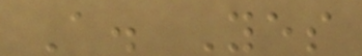A. Yes
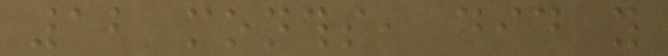12 months, did you
